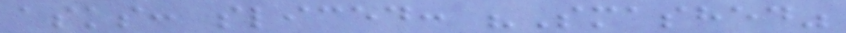asks: sliced: "Smashed"
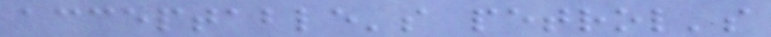acceptable's petrol's
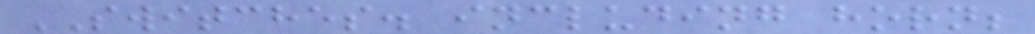SWITCHES. including horn;
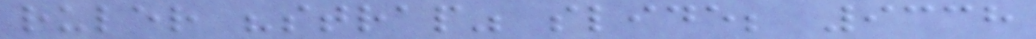ruler "strap" slide; 9338
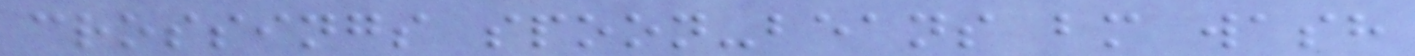crossings spoon-beans bm wash
